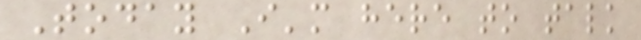Today I'm here to talk
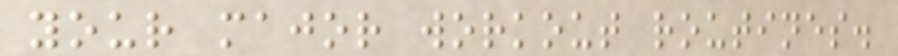your major workout routines.
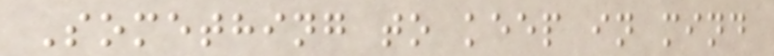Something to keep in mind
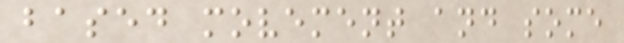based movement and some
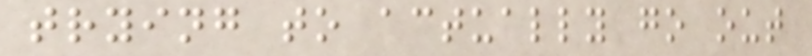trying to actually go out
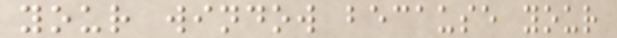your window because your
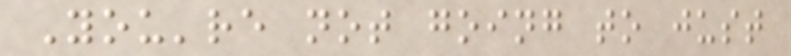You're not going to just
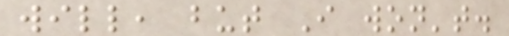will, but I won't.
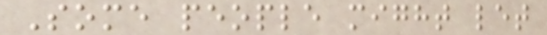Some people might let
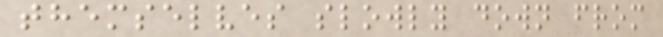themselves slowly down from
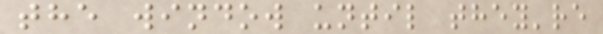the window until they're
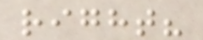right?
